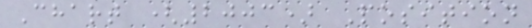Chart (2003) Position
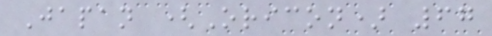Japan (Oricon) 67
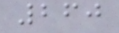260
